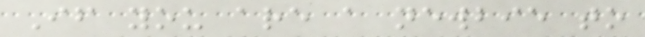If you are a newbie to
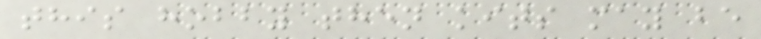this hobby then kits may be
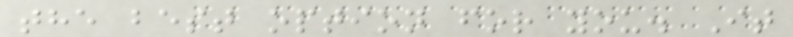the best option for you. It
